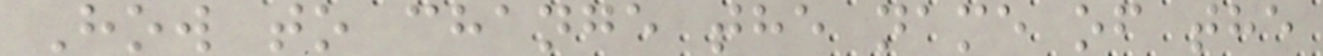How to change the name of the
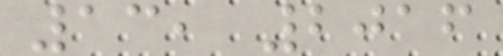13, 2016
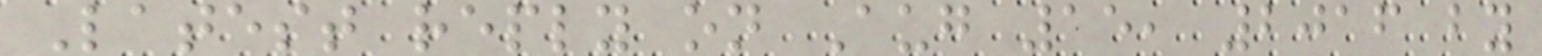Latest reply on Aug 15, 2016 by
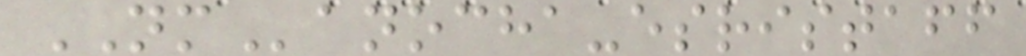NManocha-esristaff
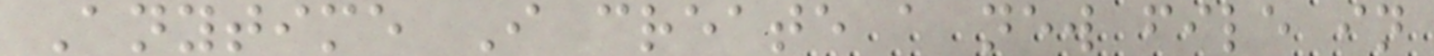Anytime I create a new file in
